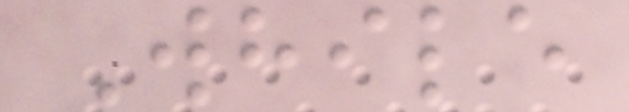While
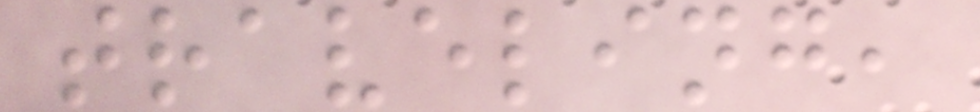traveling,
